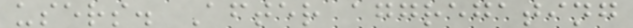users. After aggregating
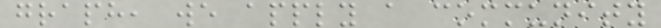graph, we apply a community
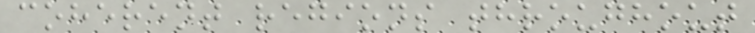coherent regions throughout
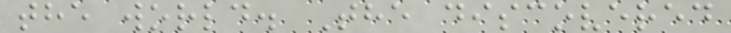the world. The discovered
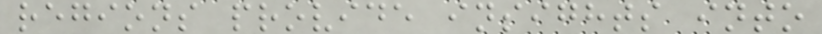regions provide insights into
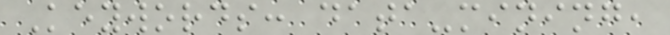Keywords: data-mining,
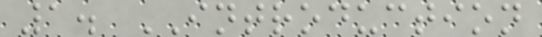1. INTRODUCTION
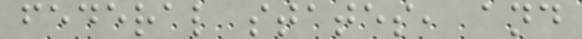federal states, and
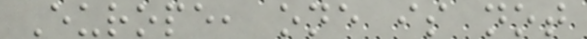Europe, one is not
